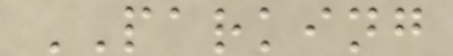PARKING
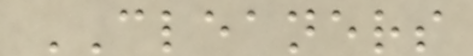CLEANERS
